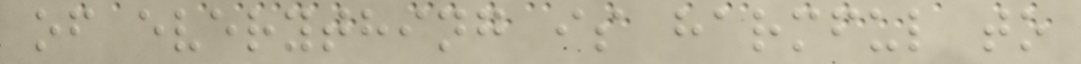of everything is harmful to
